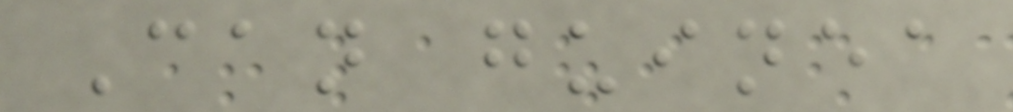Can guinea
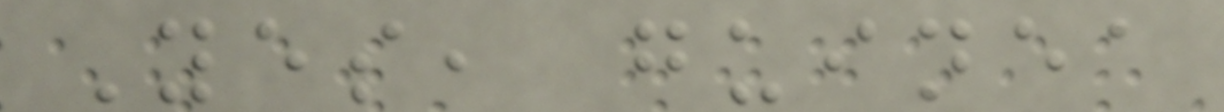Yes, guinea
